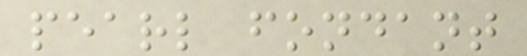pearl fondant
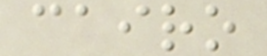cairo
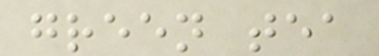green tea
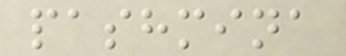pashmina
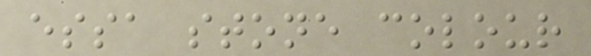essa stone colour
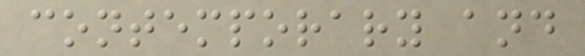contemporary and
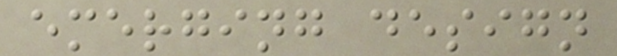emerging design
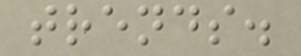trends.
